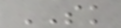SK
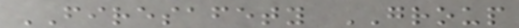FIRESAFETY GROUP
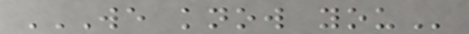WE KNOW YOU
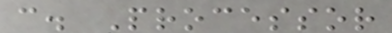c. Processor
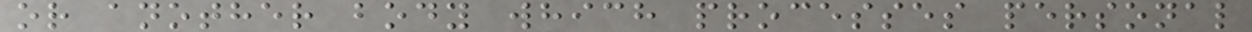or another body which processes personal
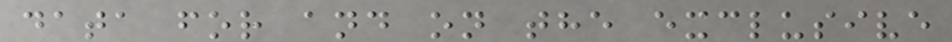data for and on the exclusive
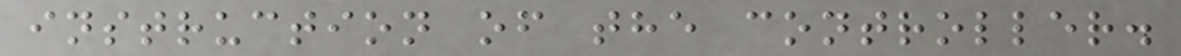instruction of the controller.
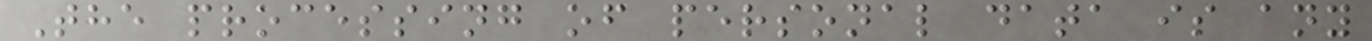The processing of personal data is any
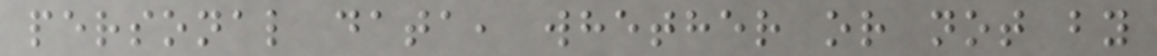personal data, whether or not by
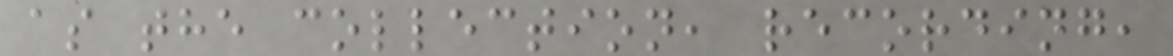as the collection, recording,
